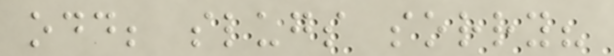odd; slugs sorry?
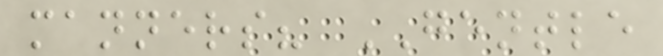manners? GENTLE
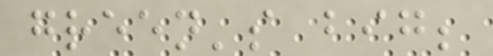green's big;
